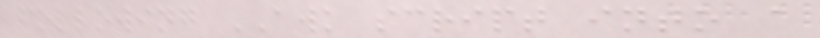following AWK script into a
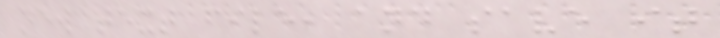new text file, and save it
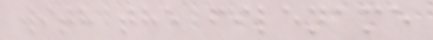with the filename
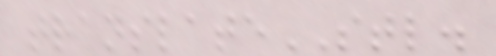translateSTL.
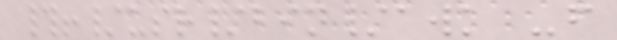#!/usr/bin/awk -f
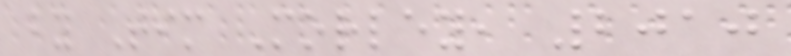by Tim Morley, 2010
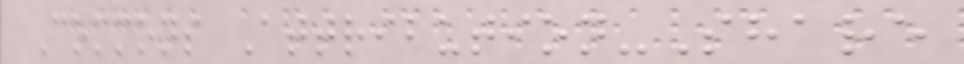Commons Attribution-Share
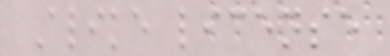Alike license
